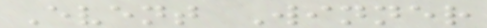Event Winner
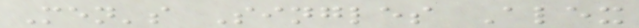Men's Singles Alex
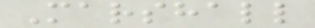Marshall
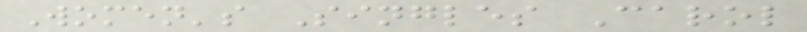Women's Singles Carol
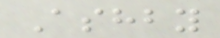Ashby
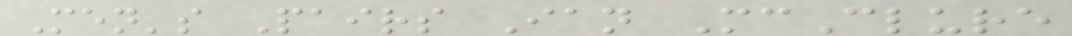Men's Pairs Ian McClure
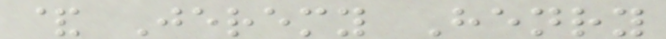& Jeremy Henry
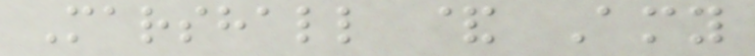Marshall & Amy
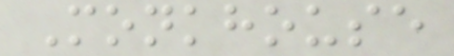Monkhouse
